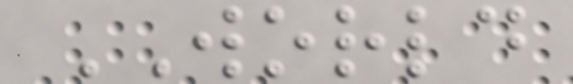WORLD
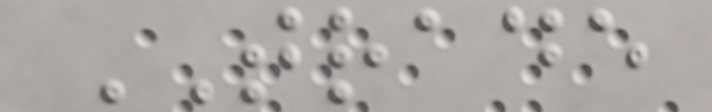TRADE
